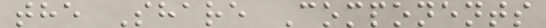the Share Components
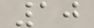10
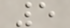5
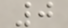0
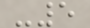-5
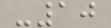-10
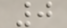0
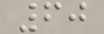60
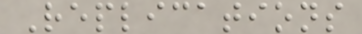Replications
